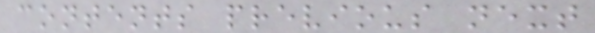contents previous next
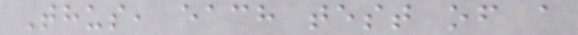Thus, each test of a
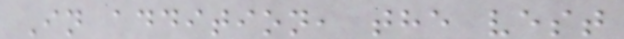In addition, the vest
